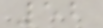52
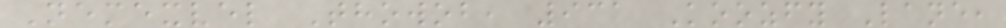Nemexvel Thowob, 931 Koozfy Lane,
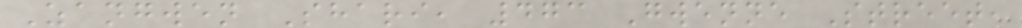Zangwen Shari, 473 Gwenne Street,
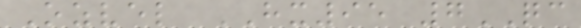Ozvel HX95 7QC
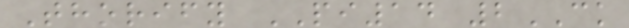Thorify PI14 2CK
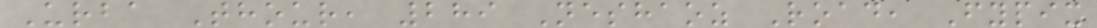Urba Thour, 289 Neshaoz Road, Fypix
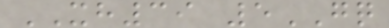XH39 5GQ
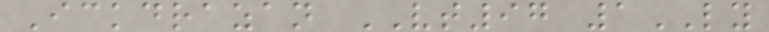Ickdrazan VT97 1LY
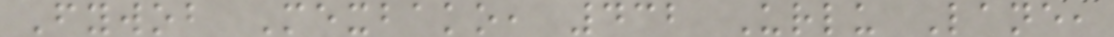Fywob Mexbako, 432 Urlu Lane,
